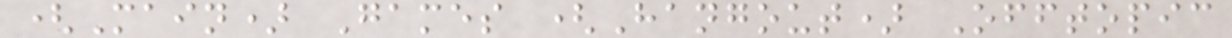(Main) Games (Hangout) Offtopic
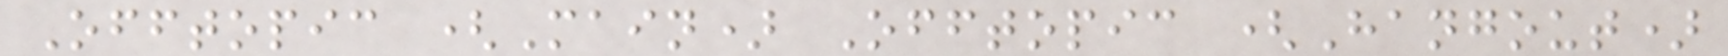Offtopic (Main) Offtopic (Hangout)
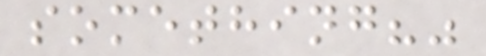something?"
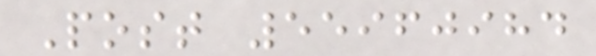Post 55960984
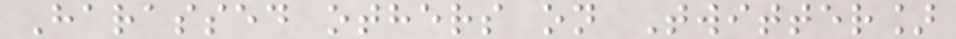Harassed others on Twitter]
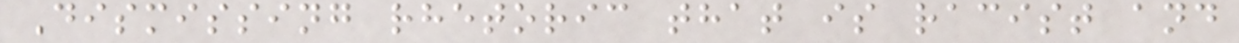Dismissing rhetoric that is racist and
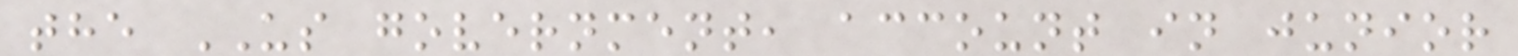the US government, account in junior
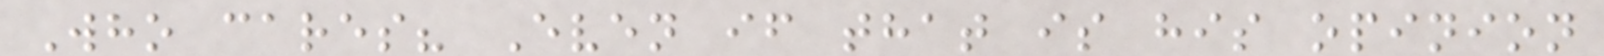Who cares? Even if that is his opinion
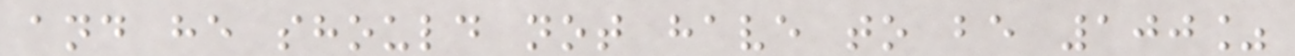and he should not have to be 100%
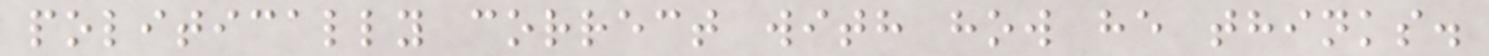politically correct with how he thinks.
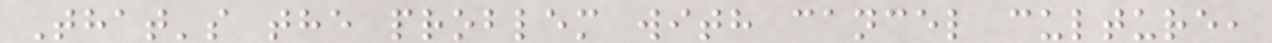That's the problem with cancel culture,
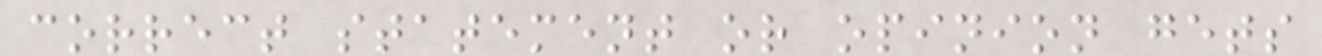correct statement or opinion gets
